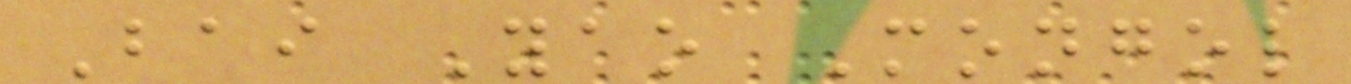Bai Yao Mongol
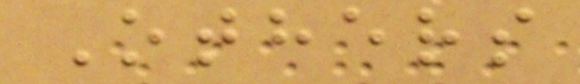Others
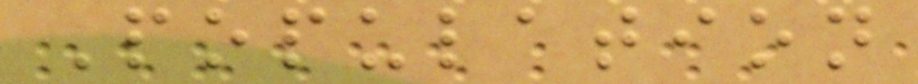Population
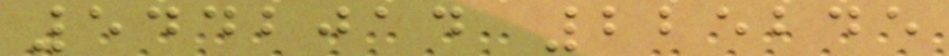5442014 225245
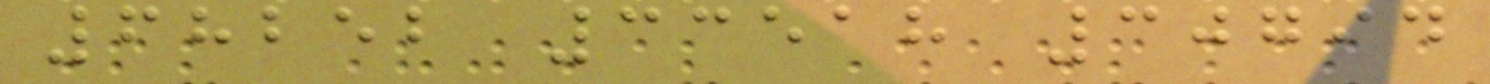68252 33518 30794
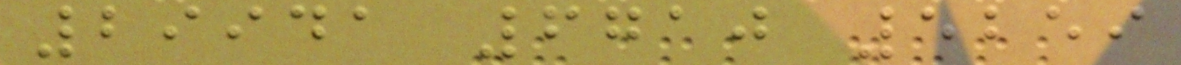29941 6710 5259
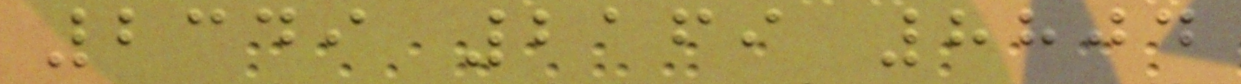2349 2169 8804
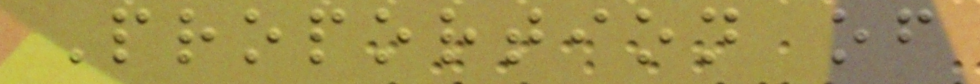Proportion of
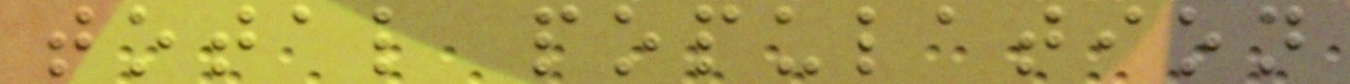total population
